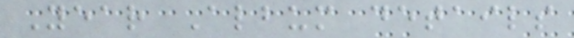Year Album details
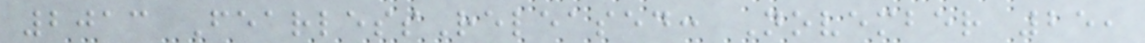2013 FearlessReleased: November 25,
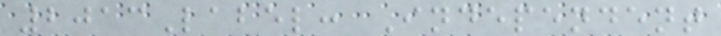2013Label: Independent
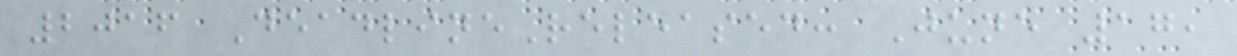2016 DeadlineReleased: June 17,
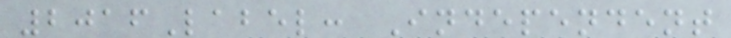2016Label: Independent
